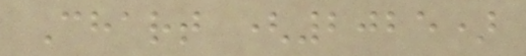Chart (2025)
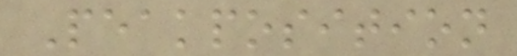Peakposition
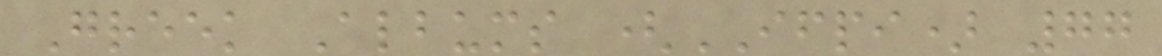Greek Albums (IFPI) 77
